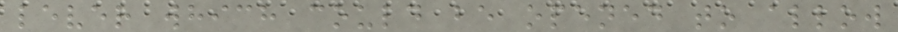lever which could be opened to allow
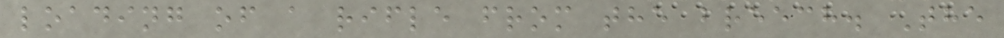loading of a rifle from the breech. The
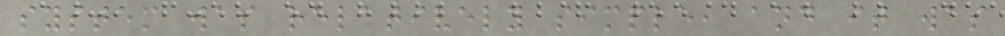system was relatively simple, and it was
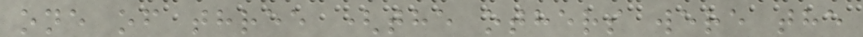one of three (the others were the
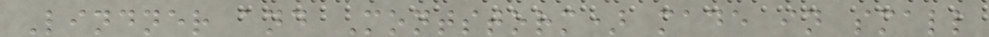Lindner and Montstorm) made in small
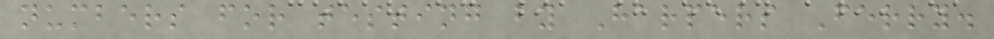numbers for testing by Harpers Ferry.
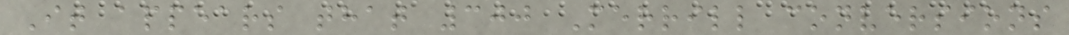It appears that 300 Merrill conversions
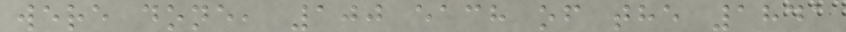were done, 100 each of the 1841
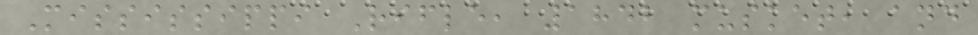Mississippi Rifle, 1842 musket, and
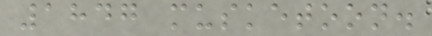1847 musketoon.
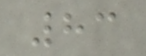83
